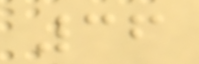36
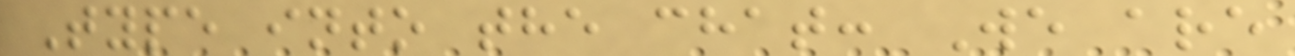Type into the chat: We are
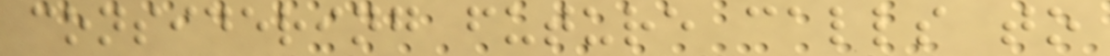considering future calls to
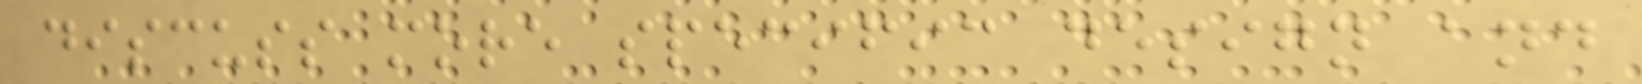discuss more specific design and
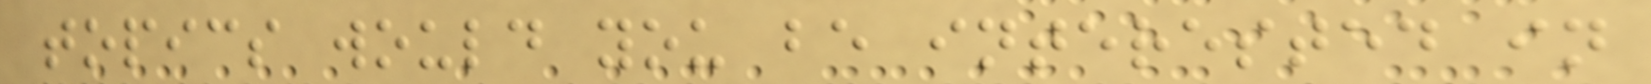topics would you be interested in
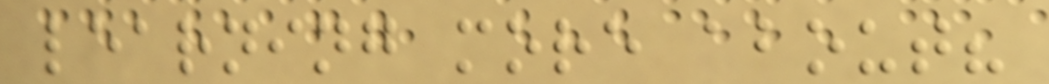learning more about?
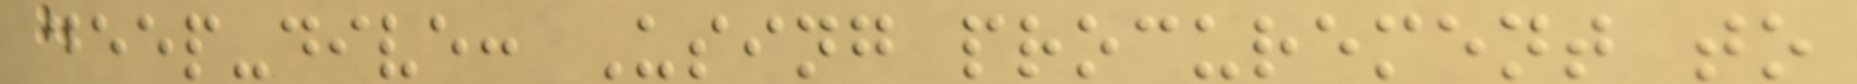deep-dive: Using procurement to
